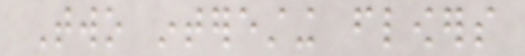Two interesting flowers
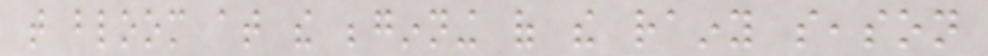that bloom at the beginning of the rainy season
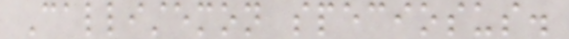Callistemon speciosus.
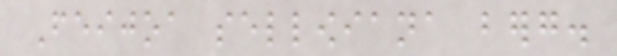Feijoa sellowiana berg.
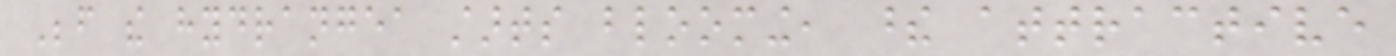Before the hydrangea starts blooming, these attractive
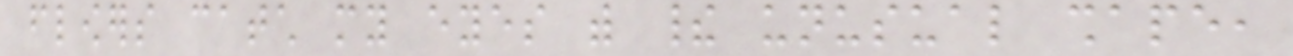flowers catch my eyes with their unusual shape,
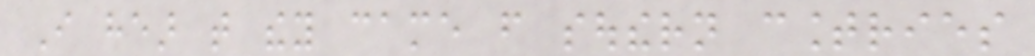I hear that they came from southern countries
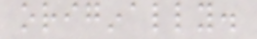originally.
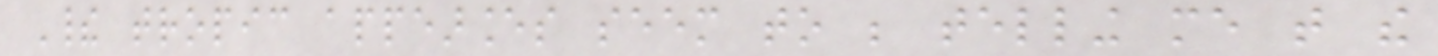Their tropic appearances seem to be telling me that the
